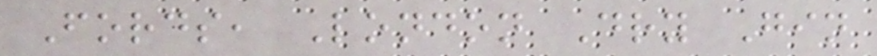Fords, London Dry Gin
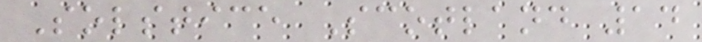Solstice Scotland 14
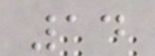14
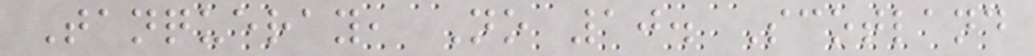Tanqueray, No 10. Scotland
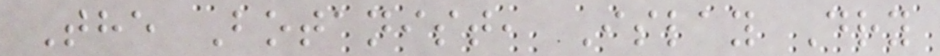The Botanist, Islay Dry
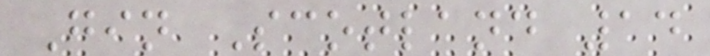Gin Scotland 14
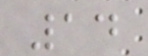14
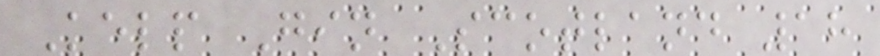Kelp Gin Scotland 18
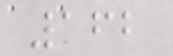162
